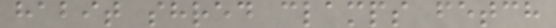habit shred clamps fetch
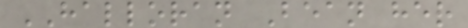HALLORAN Bean her
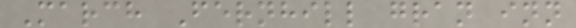March Fernhill gran inn
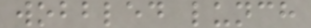wobbled lunch
